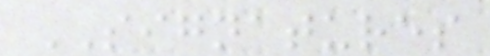SIGNATURES
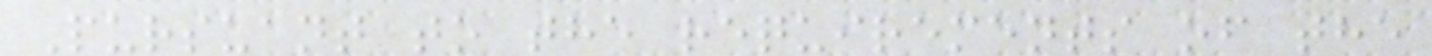Pursuant to the requirements of the
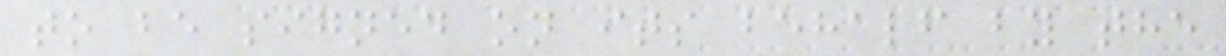to be signed on its behalf by the
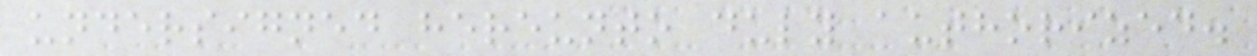undersigned hereunto duly authorized.
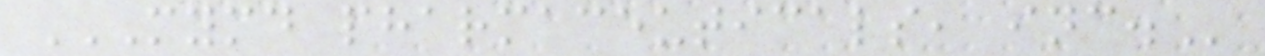MYMD PHARMACEUTICALS, INC.
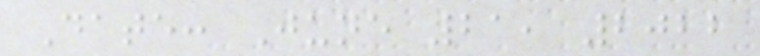Date: June 21, 2022
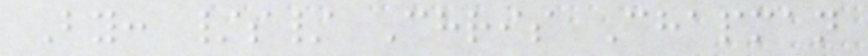By: /s/ Chris Chapman
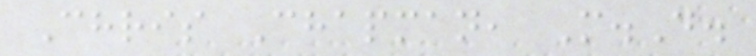Chris Chapman, M.D.
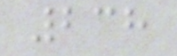238
